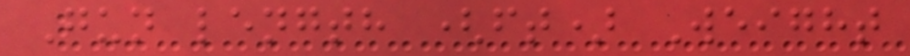Gun length (ft) Weight
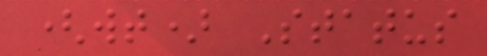(wt) Status
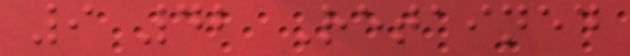9 42 Retained
